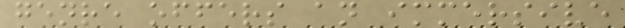genre offers an immersive
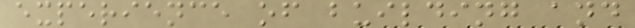experience of building and
